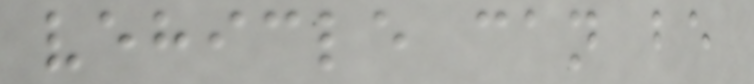vehicle can be
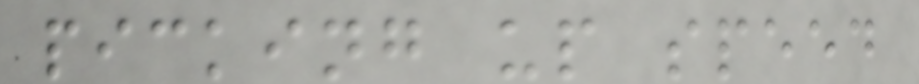picking up speed
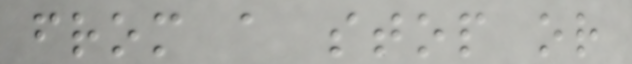from a stop or
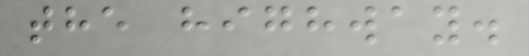the highway.
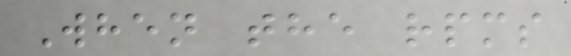When the rpms
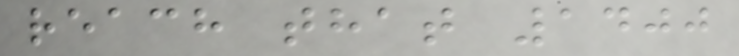reach that 1400
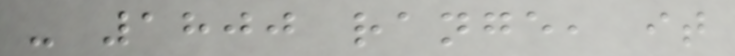- 1800 range, it
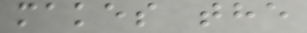makes the
